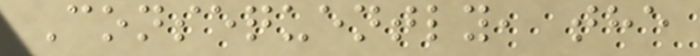Consequently, the
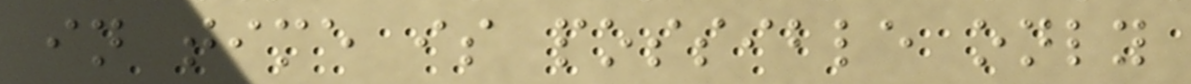in time is possible only
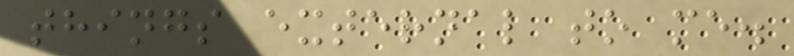things external to me.
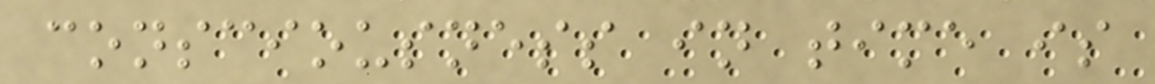consciousness in time is
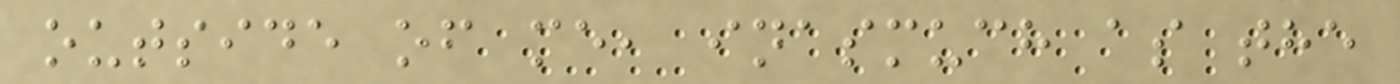outside of me, inasmuch as the
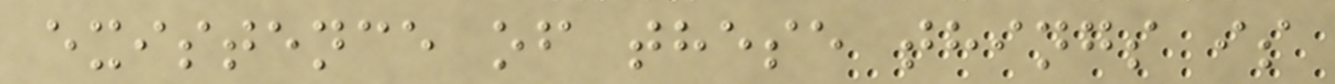existence of these things is
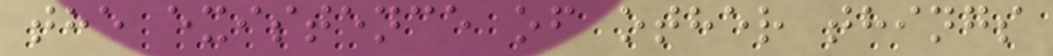the existence of other things
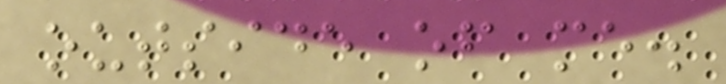outside of me.
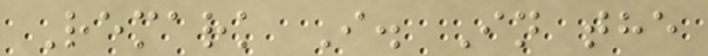Remark I. In the
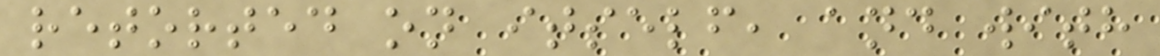retorted on itself, and with
